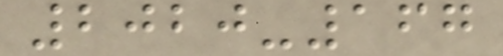2020-167
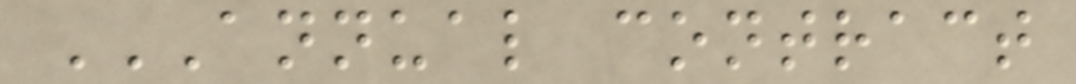ANNUAL CONTRACT
